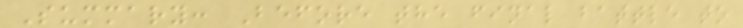Summary: Before the final battle to
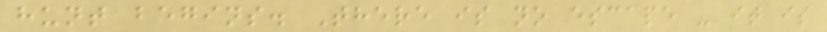hunt begins. There is no escape - it is
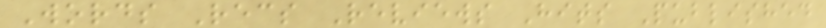Words Recs Reviews Hits Published
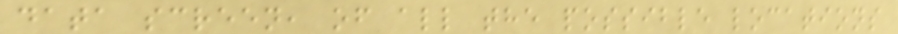data screen, of all the possible locations
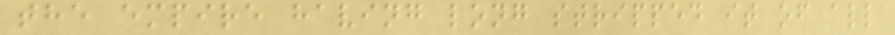the empire having long stripped it of all
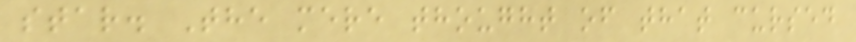star. The mere thought of that cursed
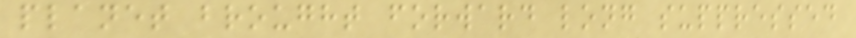planet brought forward long suppressed
